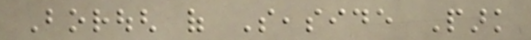Borough of Seaside Park
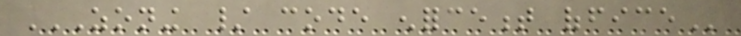ZONING / CODE ENFORCEMENT OFFICE
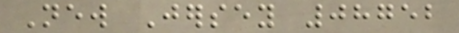New Jersey 08752
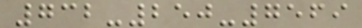732-250-7569
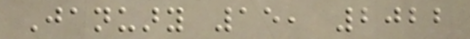January 15, 2022
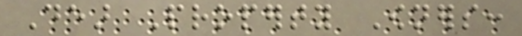Dear Property Owners:
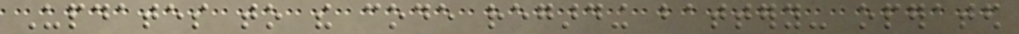Updates to the code regarding battery- operated
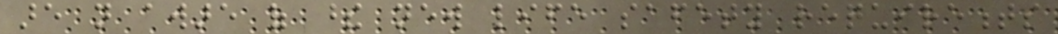are not aware of these new life safety requirements
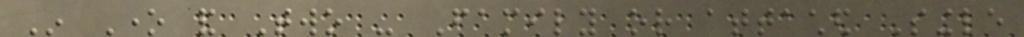In One and Two - Family or attached Single
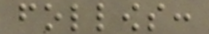follows:
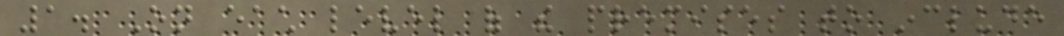1. On each level of the premises to include
